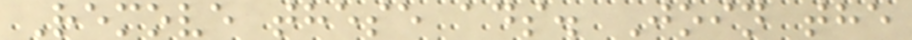Remove these ads. Join the
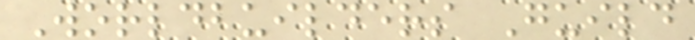Worldbuilders Guild
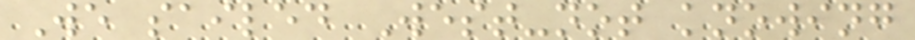We sailed West-not knowing
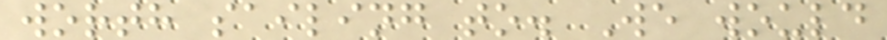worth sailing to. We would
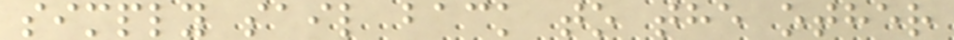simply sail back to the other
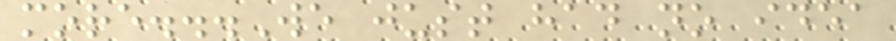more...We just had no idea
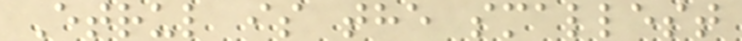Etrul is the smallest
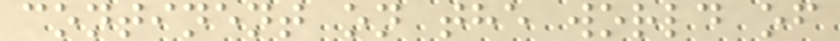continent on the world of
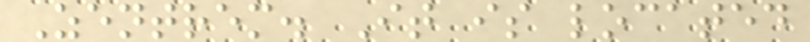Zentrem. It is located
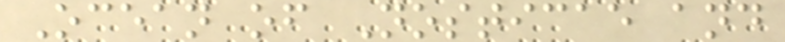Ocean of Nosticae and
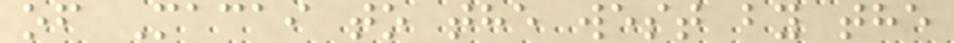of Macai to the west by the
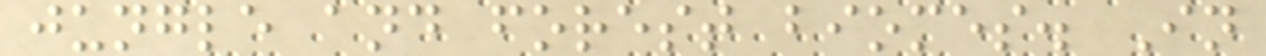jungle and forest biomes. In
